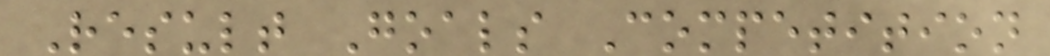Result Goals Competition
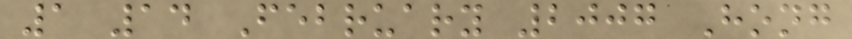1 14 February 2007 Hong
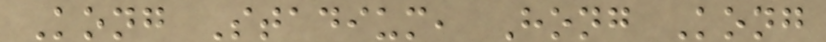Kong Stadium, Hong Kong
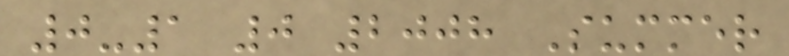0-1 0 2008 Summer
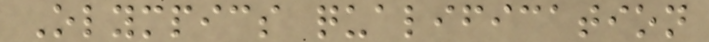Olympics qualification
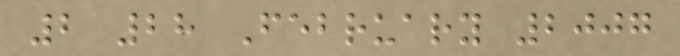2 28 February 2007
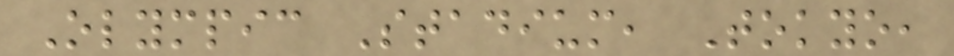Olympic Stadium, Tokyo,
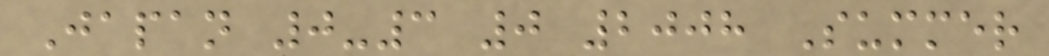Japan 0-3 0 2008 Summer
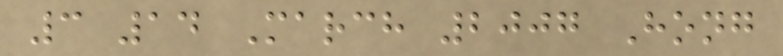3 14 March 2007 Hong
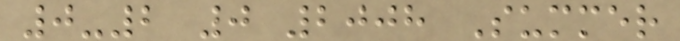0-2 0 2008 Summer
